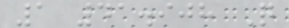1 41.908 Q
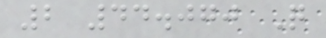2 44.070 Q
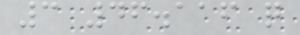3 46.116 q
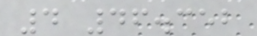4 46.352
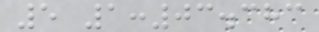5 1:03.383
